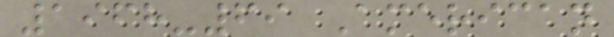1968-69 American
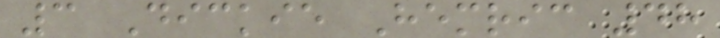3 Dickie Hemric 48
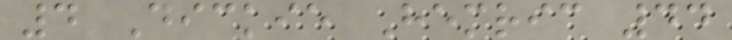4 Dickie Hemric 44
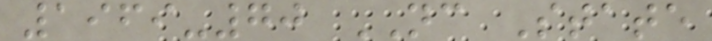1969-70 NC State
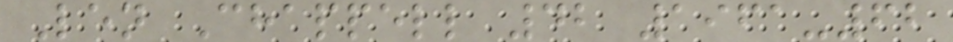Len Chappell 42 1961-62
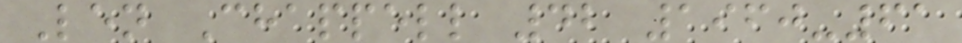Len Chappell 42 1960-61
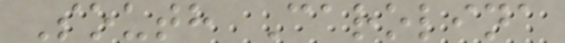South Carolina
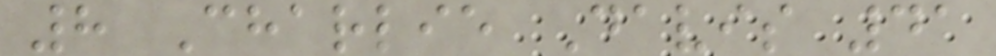8 Charlie Davis 41
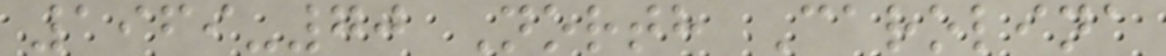1969-70 North Carolina
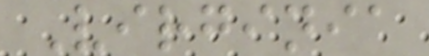Virginia
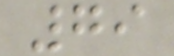79
